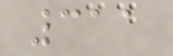311
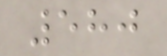580
